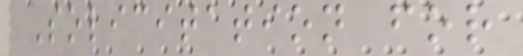Solicitation for
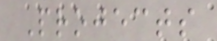Projects
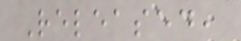Released,
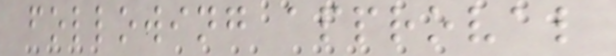following approval
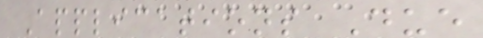Applications Due
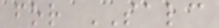for SALC
